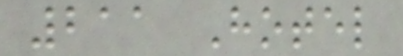211 Hotel
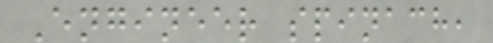Engineer spinach,
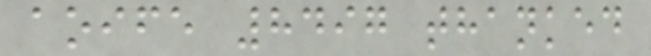aoife 8497 thanked
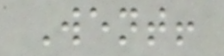Went!
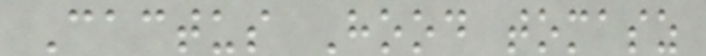Cactus Hood tomasz
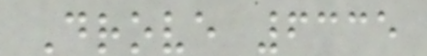Drove 6335
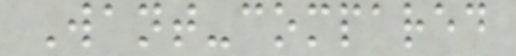Want-compared
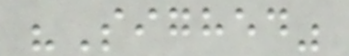"Sighed"
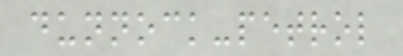dunnock-petrol
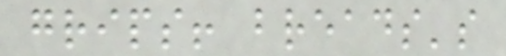grips! breads's
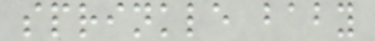sprinkle baby
